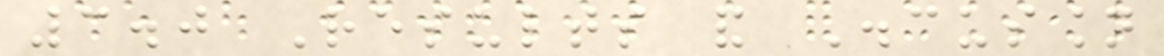3.0 Results and Discussion
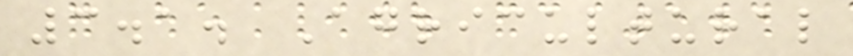3.1. Agricultural
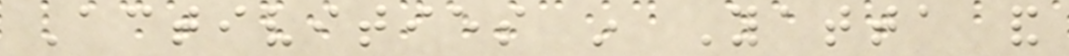Activities in Yatta and
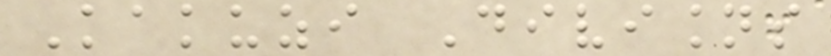Kakuzi Divisions
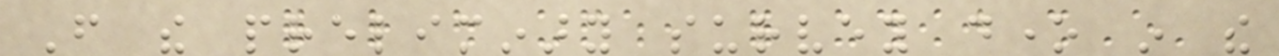From the preliminary survey done in the
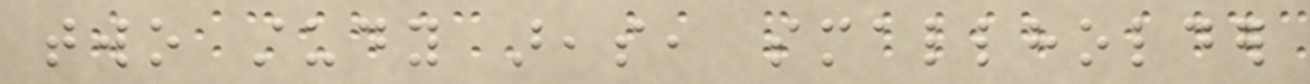two study areas, smallholder
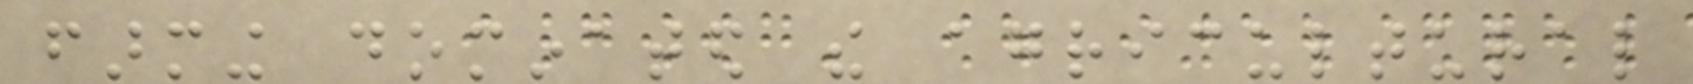farming dominated the agricultural
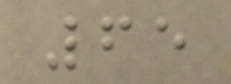65
